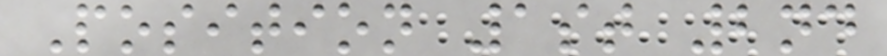Position 1st 2nd
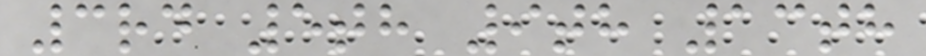3rd 5th 9th 13th
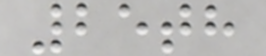25th
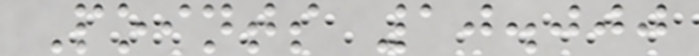Points 10.000
